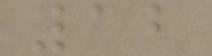12
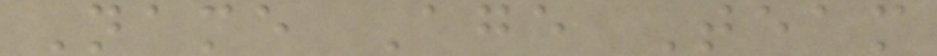Name Age Team
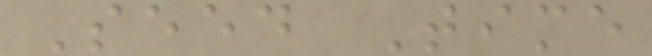Seed Time
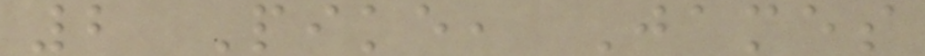2 Pike, James
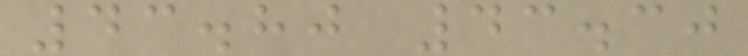43.80 43.30
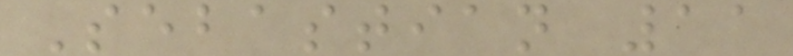Sebastian 11
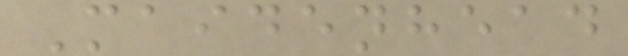Maidenhead
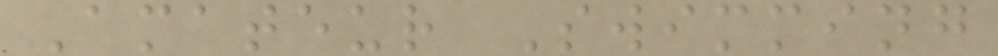Amateur Swimming
